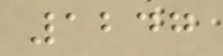1247
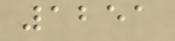1251
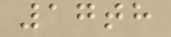17th
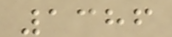1386
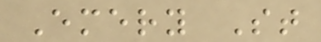Emery St
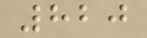820
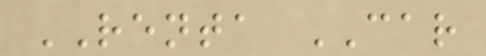RENTA CAR
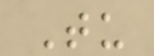Tu
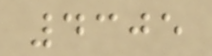4305
